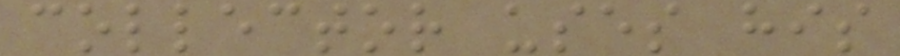collector uses his
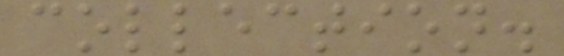collection.
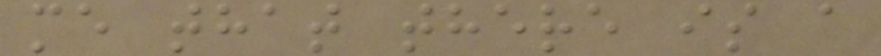me that there is a
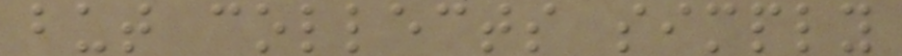but collects simply
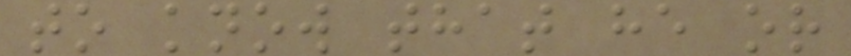to know that he or
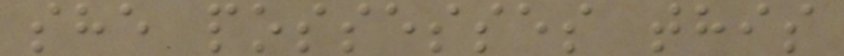she possesses this
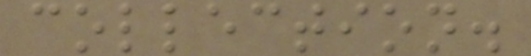collection.
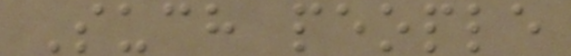Such people
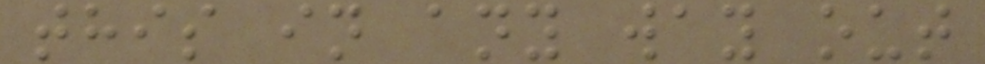this in any way out
